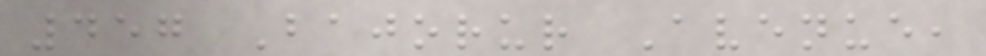457 Bajorur Avenue,
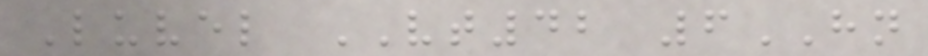Luvel VT42 6HN
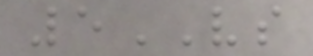5VS
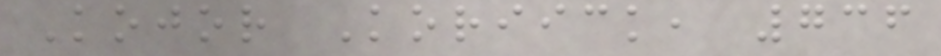Kojor Koriick, 736
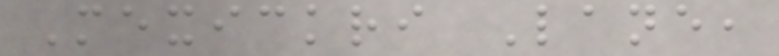Mexickri Lane,
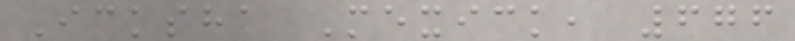Icksha Mexick, 676
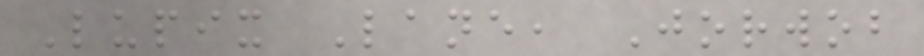Lupix Lane, Jorwob
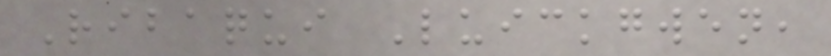Ribaqui Luickgwen,
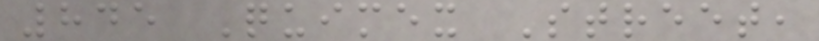845 Quimex Street,
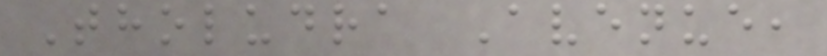Tholudra Avenue,
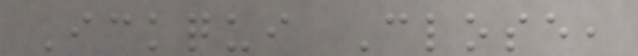Ickqui Close,
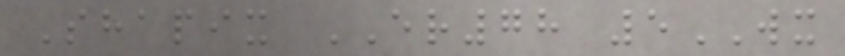Shapix ER78 5WX
